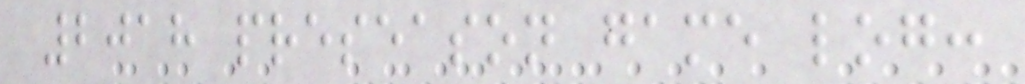2018 preseason game log:
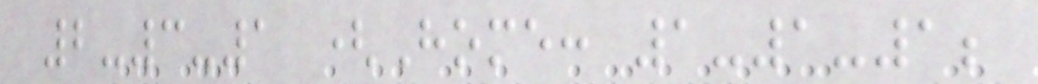2-3-1 (Home: 1-1-1;
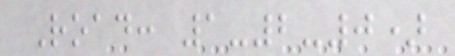Road: 1-2-0)
